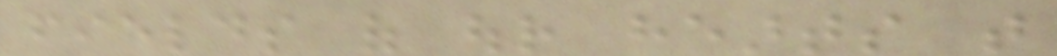fields of our hearts that
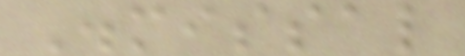Dismissal
